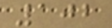102
